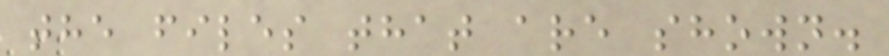the files that are shown.
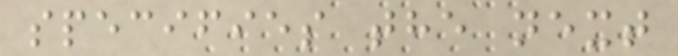specifies the next
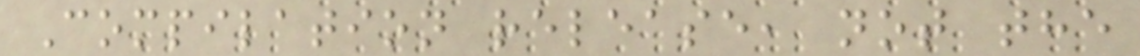Compilation release, not the
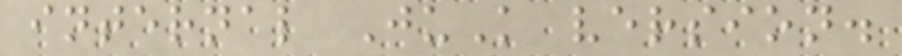internal JuK version.
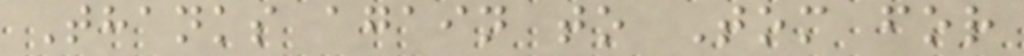Thanks again to Tom for
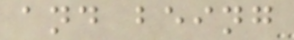and being
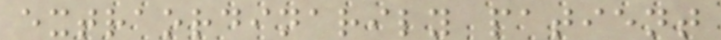extraordinarily patient
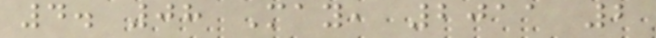4. 08 May, 2011 2
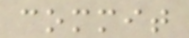commit
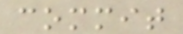commit
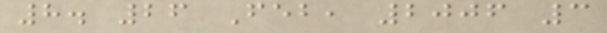8. 26 Feb, 2006 3
